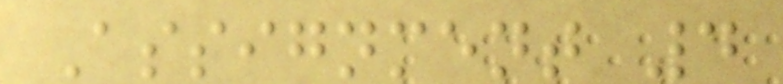Assignment 4
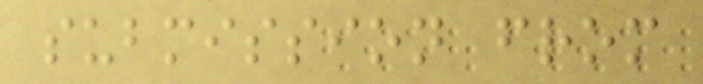submission from
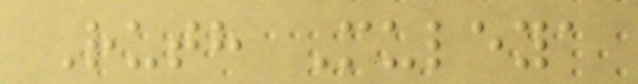Ruth Muleya
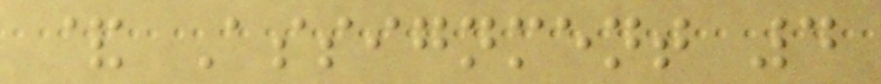& Assignment 4
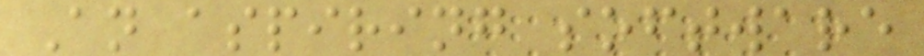An aspiring software
